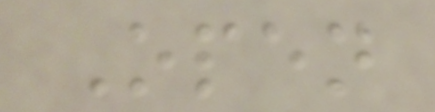Open
